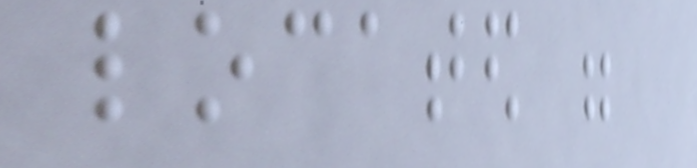located were
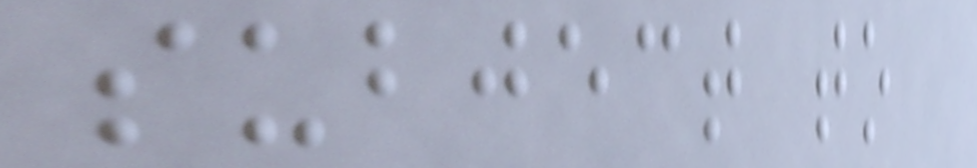subject to
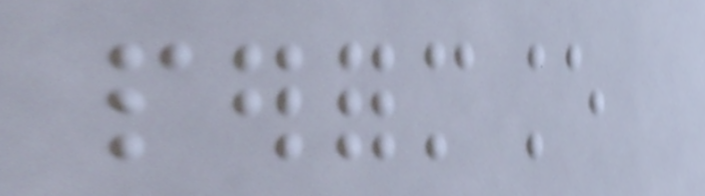performance
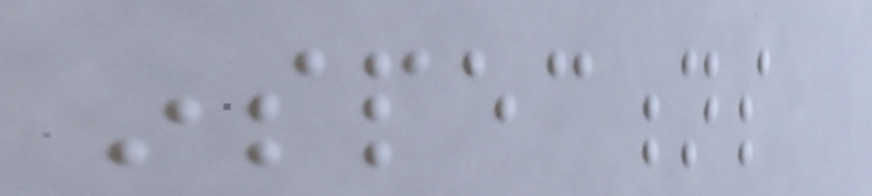inspections
